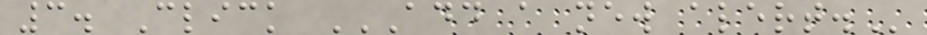3. Click ADD A NEW ALERT.
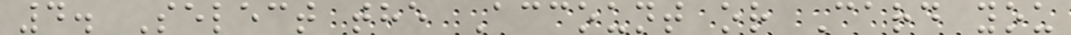4. Select the Account or Card you
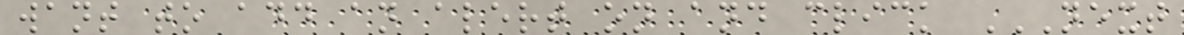want to add an alert on and click NEXT
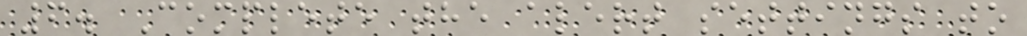6. Complete the alert settings to
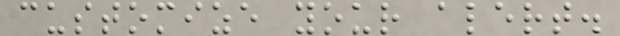customize your alert.
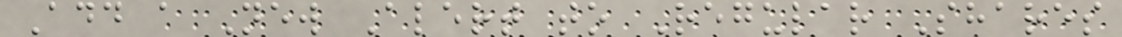Add a New Alert to Regular Shares
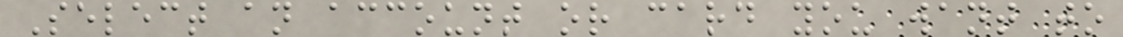Select an account or card you want to
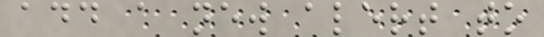add a new alert to
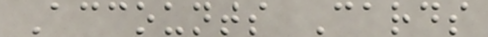Accounts Cards
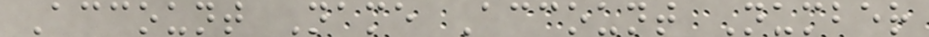Account Name Account Number
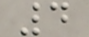4
